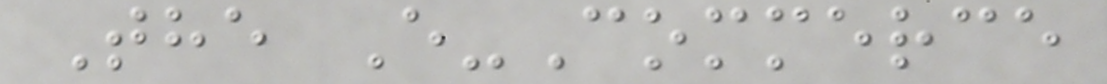The E-Commerce
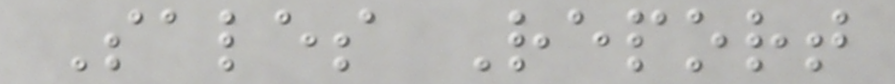Sales Report
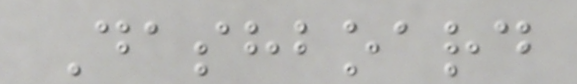Dashboard
